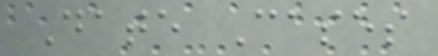Date Cases
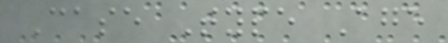Case Type Age
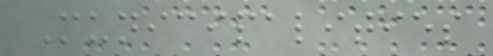Municipalities
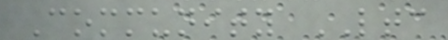Community LTC
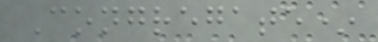Congregate*
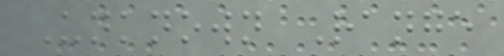Unknown Range
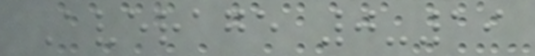Average 0-19
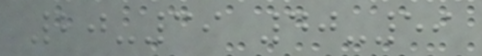20-39 40-59
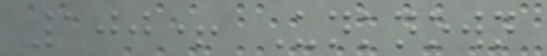100+ Unknown
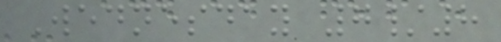Wednesday 7/8
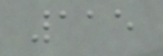115
